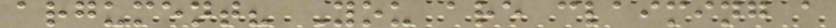argument? You are claiming a
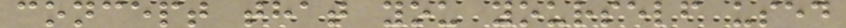concept that you yourself used
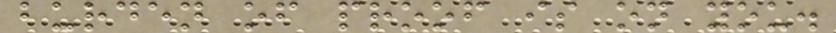burden of proof is on you.
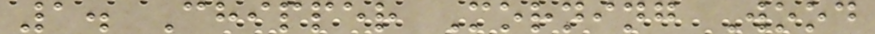1. Chipper Morning Wood
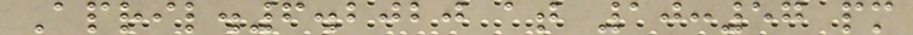April.6.2020 at 10:57 pm
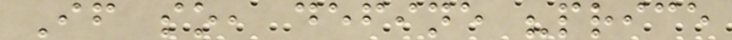If so, define "price
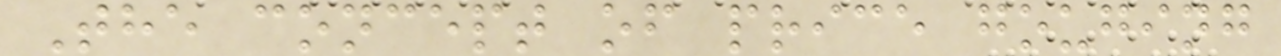The concept of price gouging
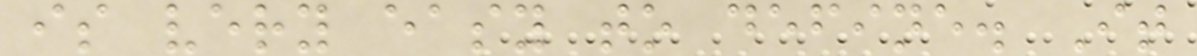is very easy to define. It
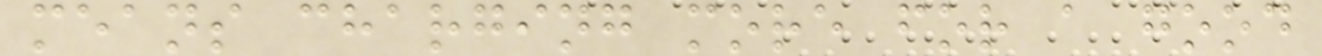means charging more for a good
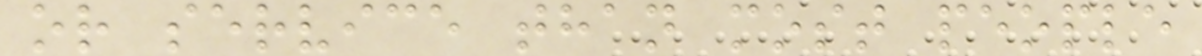or service than most people
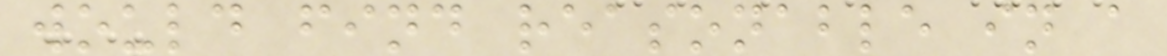would find reasonable in a
